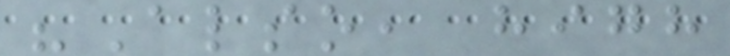"Also, high
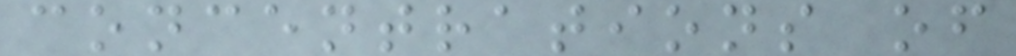concentrations of
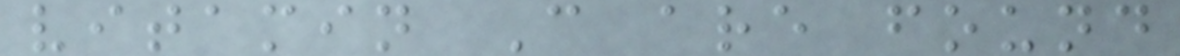vitamin C are found
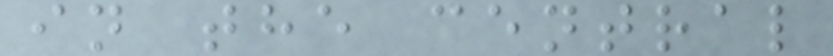in the central
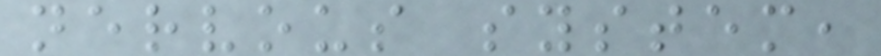nervous system,
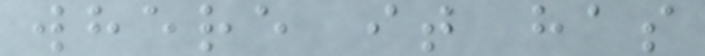where it has
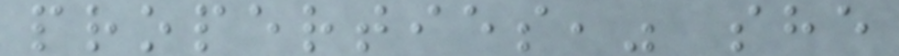properties," she
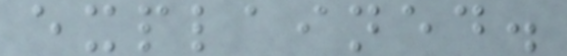explained.
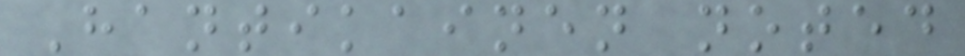Hantikainen noted
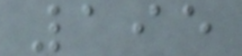195
